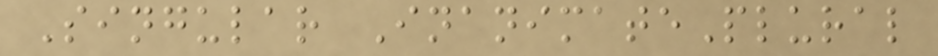Singular InanimatePlural
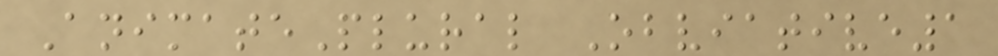AnimatePlural Obviative1
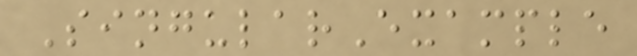SingularExample
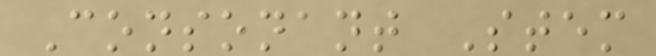Consonant Stem
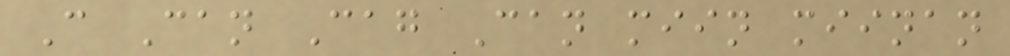C Can Cag Can miin miinan
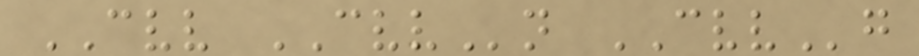CVV CVVn CVVg
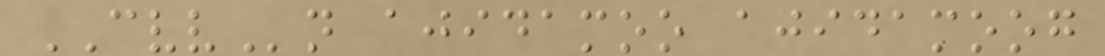CVVn ajidamoo ajidamoog
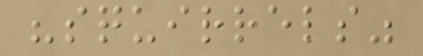"squirrels"
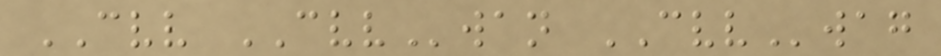CVV CVVwan CVVwag
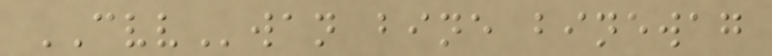CVVwan bine binewag
